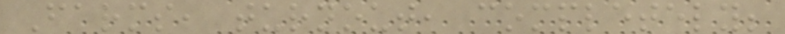Farms, turnout, completely;
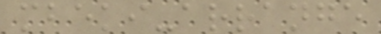mbeki-arrange
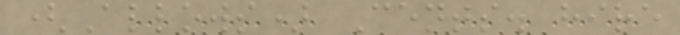(Allows) Cents. hire
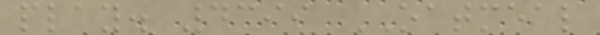play. 4399 OATMEAL
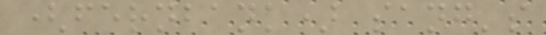(fernbank) sang's
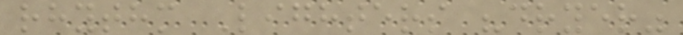rhythm Lighters "dryer"
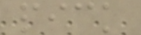pick
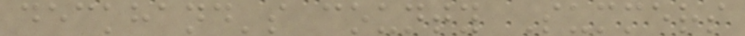deckhand's county Summers
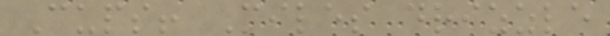Cups! Miles drizzle
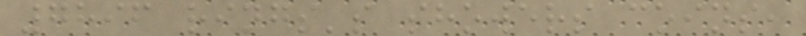7896 rings's showers coins,
